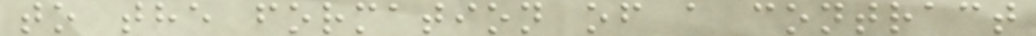to the formation of a contract
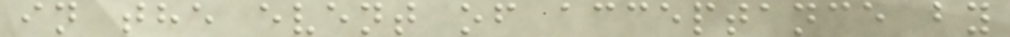in the event of acceptance by
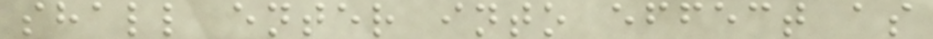shall enter into effect as
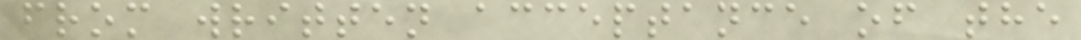from written acceptance of the
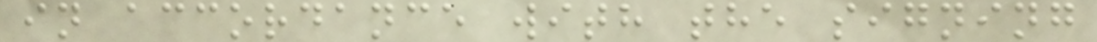in accordance with the signing
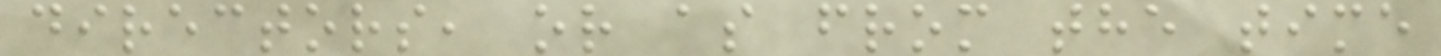directors, or as from the time
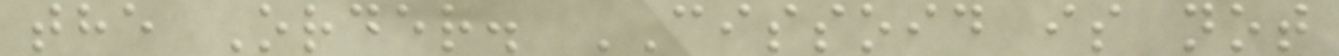the Order. CISSOID is not
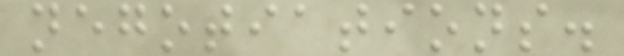negotiations.
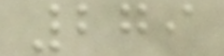279
